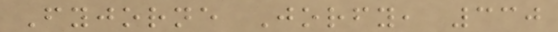Fyjorne Jorfy, 330
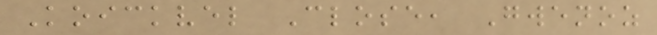Koickvel Close, Gwenoz
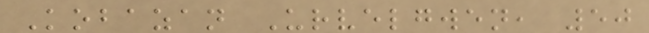Kobazan Urvelgwen, 50
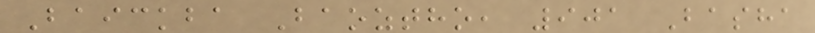Baickba Baoztho, 901 Basha
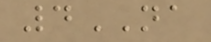4NA
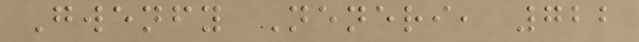Gwenfy Neneri, 722
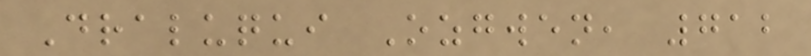Draluqui Ozgwen, 712
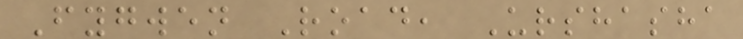Fygwen Road, Urshasha
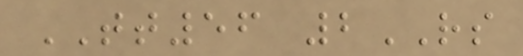TT56 2RS
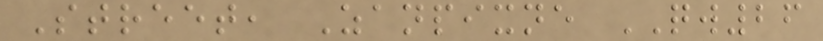Street, Zanpixne QW26
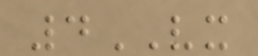4VX
